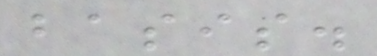basis.
